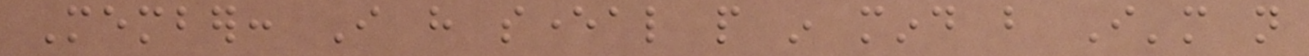Member: I have several people in mind but I'm not
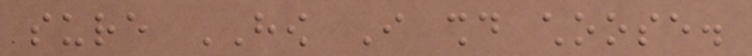sure HOW I should choose.
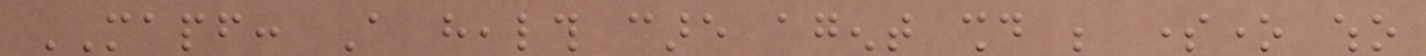MAPF: A health care agent should be someone who
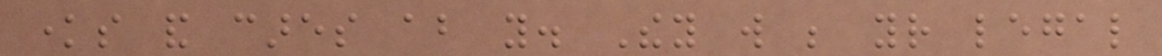knows and cares about you. They will be your legal
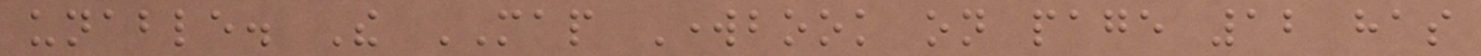unable. The MAP Workbook on page 12 has
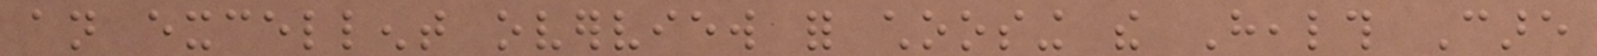an excellent overview for choosing the Health Care
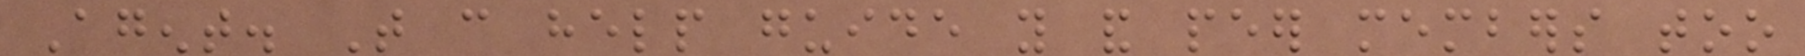Agent. That can help guide you and peer members too
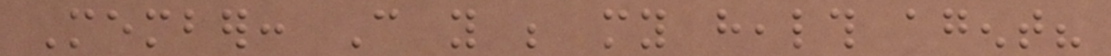Member: Can you be my health agent?
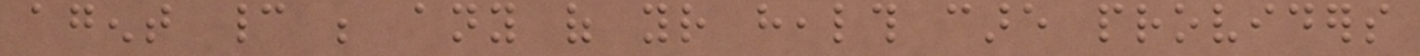agent cannot be any of your health care providers
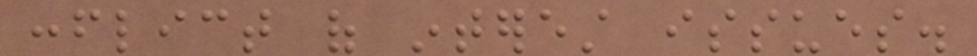conflict of interest issues.
